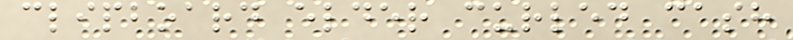clipboard elder curled cash
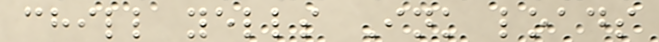chill yells Ink loads
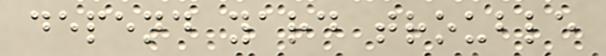depend yard trouble
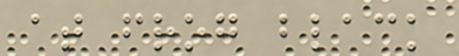at frog black
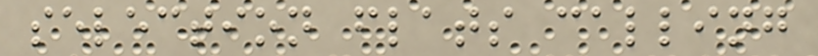selection flats calling
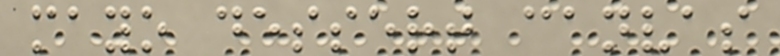mayo dessert canvas
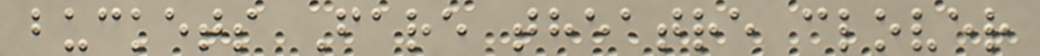buckets Fare theatre clover
